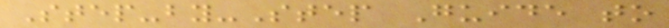Step-by-Step Guide to
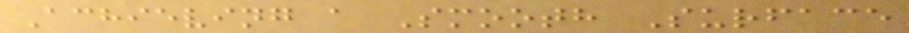Achieving a Smooth Surface
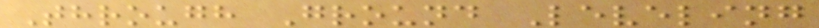Through Ground Leveling
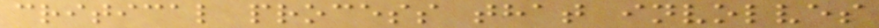critical process that involves
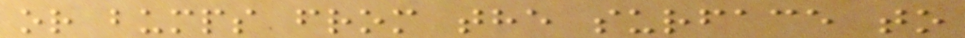or bumps from the surface to
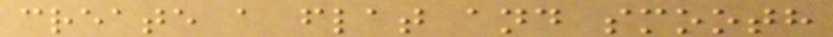create a flat and smooth
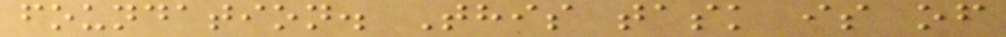foundation. This task is of
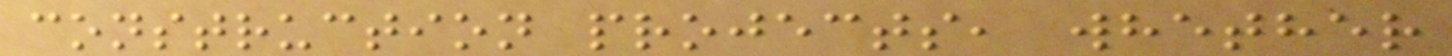construction projects, whether
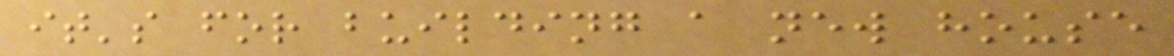it's for building a new house
